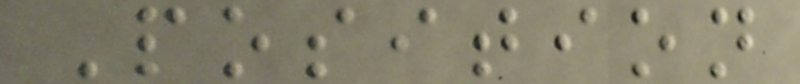Position
